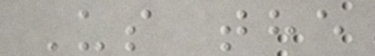Us the
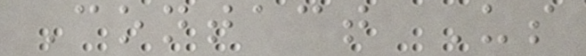Contact Us
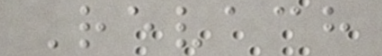Revach
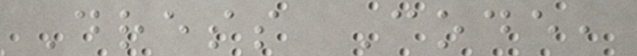Dress Code,
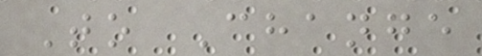To Change
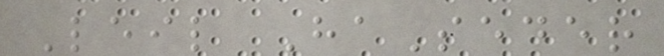Leil HaSeder
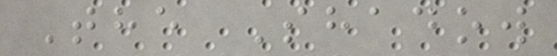The Shadow
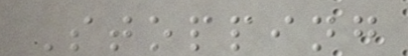Stopping
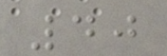40
